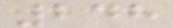248
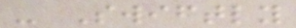- Swiftly
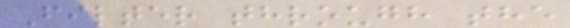Filter through the
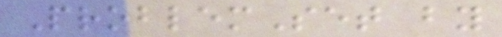ProblemSet by
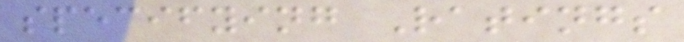specifying Ratings
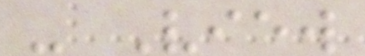- View
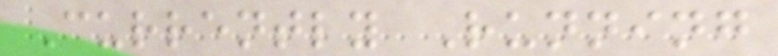Currently Running
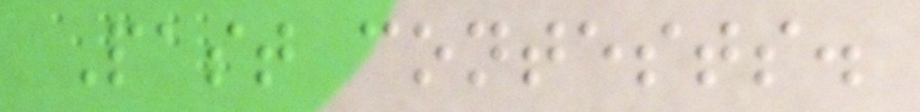Past contests.
